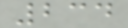234
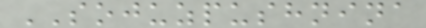SOJUZPUSHNINA
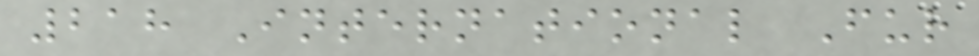218 International Fur
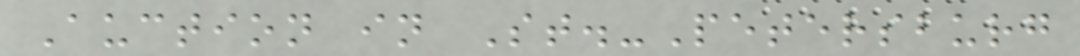Auction in St.-Petersburg
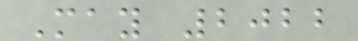May 2022
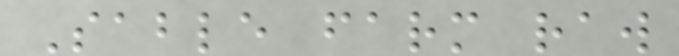Sable farm raw
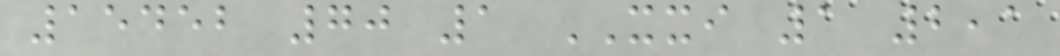15452 70 1 XXI 1 2,1
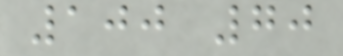100 70
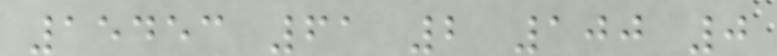15453 61 2 100 0
